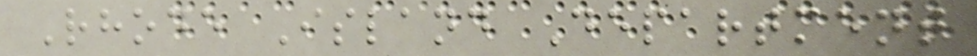Rhode Island Department
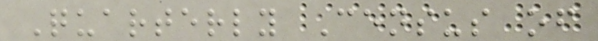Quarterly Census of
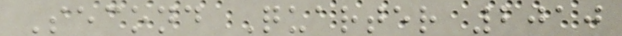Second Quarter 2010
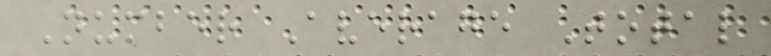Number Average Total
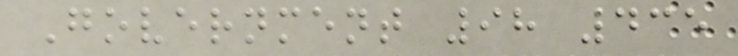Government 98 435
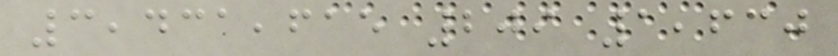3,431,615 209 1,630
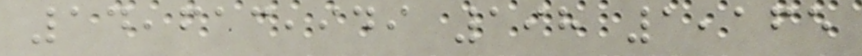14,613,949 198 1,165
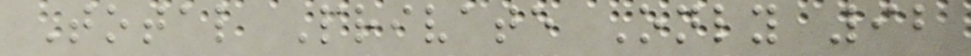Total Private Only 92
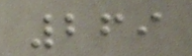269
